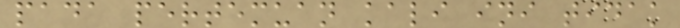pada pertemuan kali ini tidak
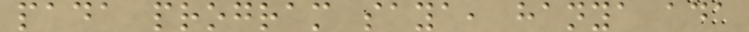pada program saya, hanya ada
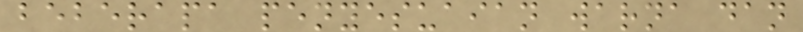beberapa penyesuaian warna dan
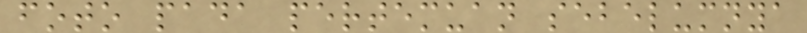foto pada pertemuan sebelumnya
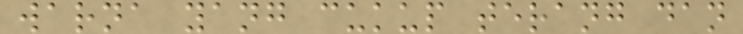warna yang cukup terang dan
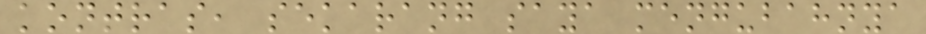kontras, sekarang saya mengubahnya
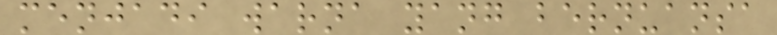menjadi warna yang bernuansa
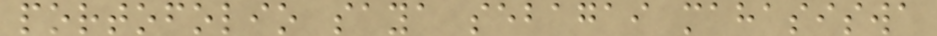portofolio saya sebagai mahasiswa
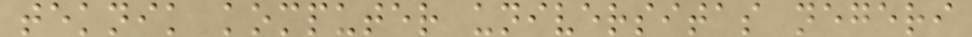teknik komputer universitas negeri
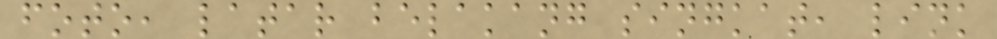foto, latar belakang singkat, link
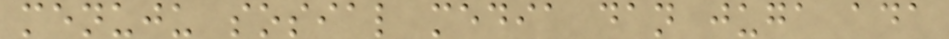menuju sosial media dan juga ada
